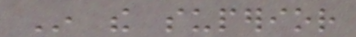In the superior
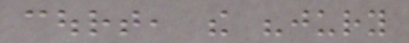court, the "jury
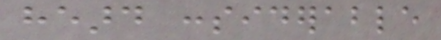heard considerable
